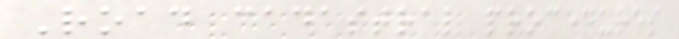Road cadastral procedures
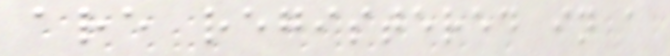are registered in a
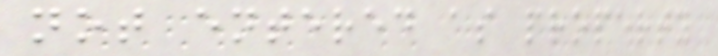not entered as property
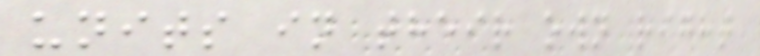units in their own right
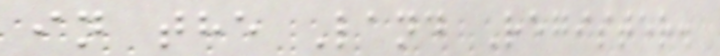in the Land Register.
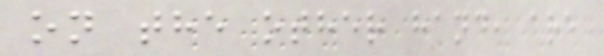on the other hand, are
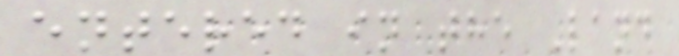entered in the Land
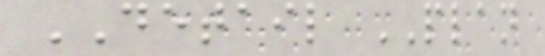DETAIL PLAN
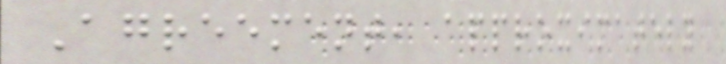Agreement, approximately
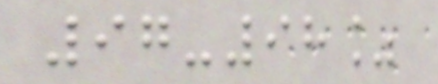97-98%
